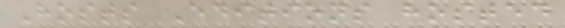Hosts Editions hosted
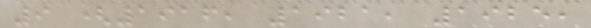9 (1916, 1921, 1925,
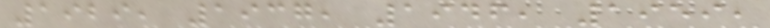1929, 1937, 1946, 1959,
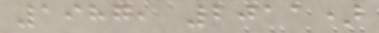1987, 2011)
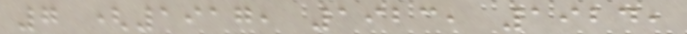7 (1917, 1923, 1924,
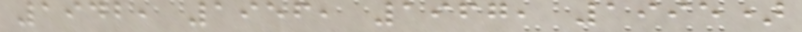1942, 1956, 1967, 1995)
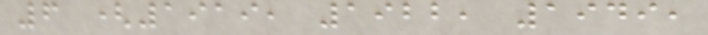6 (1919, 1922, 1949,
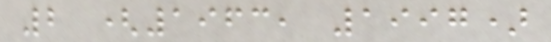2 (1963, 1997)
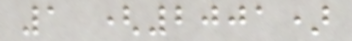1 (2001)
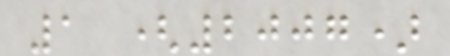1 (2007)
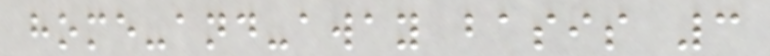home-and-away basis 3
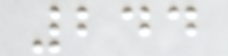244
